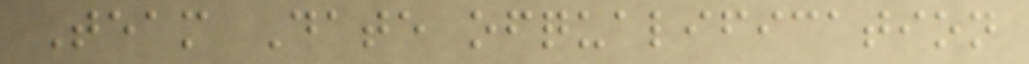Team Date ofqualification
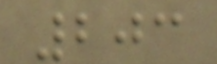203
